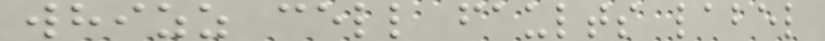whizz cell faults label
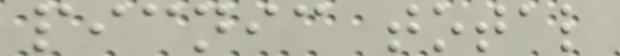picnic total
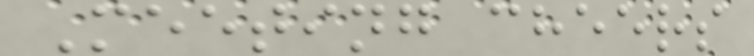Meeting cheers
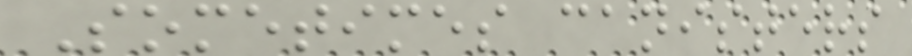Sometimes canisters
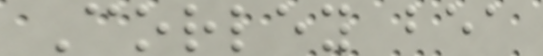Corley bea
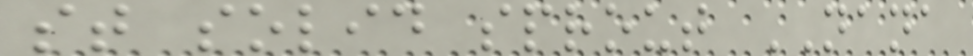st solid sprout NANA
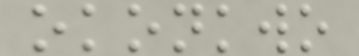okonkwo
